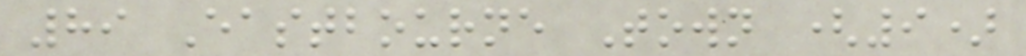89 Eastbourne Town (9)
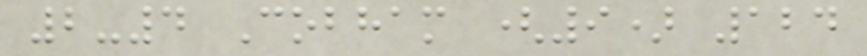2-4 Cobham (9) 124
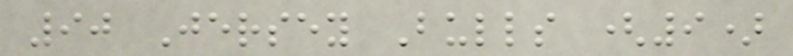90 Jersey Bulls (9)
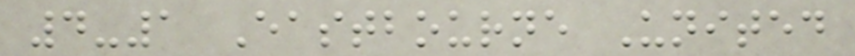4-1 Eastbourne United
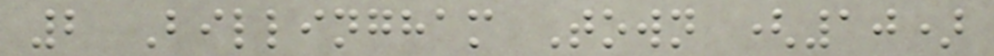2 Billingham Town (10)
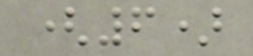(6)
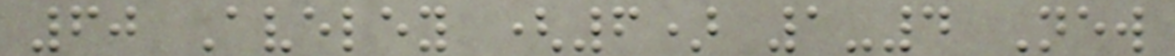60 Aveley (6) 1-4 New
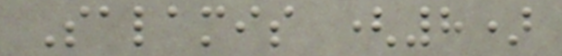Salamis (8)
